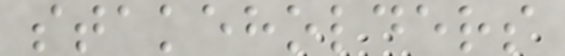stakeholders
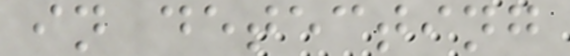in detecting
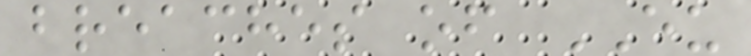breaches of EU
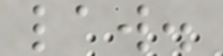law.
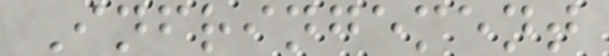Infringement
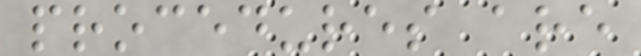procedures are
